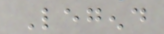Legend
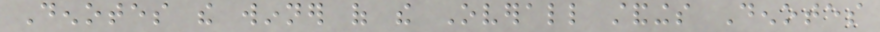Denotes the winner of the Overall standings Denotes
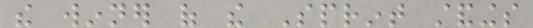the winner of the Sprint standings
